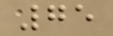75
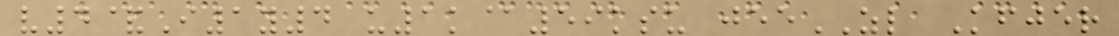v4&I1y4 u1k@59ksu jeeZL Kfjer
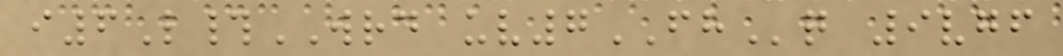i6L#WRD uv7FHq 9vgf
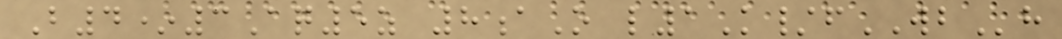B4*3Aq5z 8aO l1K/fWBh
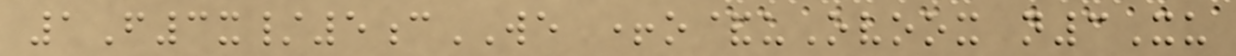1F3x/5cWE +o&uOvoox n3Xu
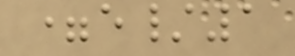=e/1
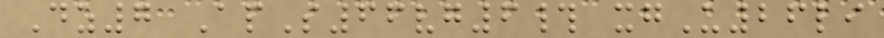Dz7 ApS66vg6# xgU26li
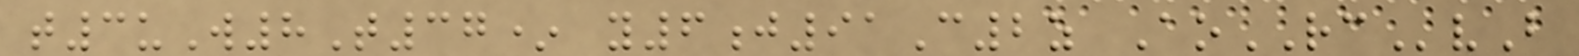t3uW8T37* y6j91C2z AoRCvB
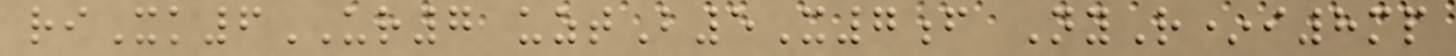riXk6UR7 uztB5X7f NyR*i8mp
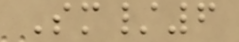Sm/6
